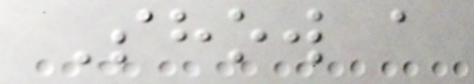Show a
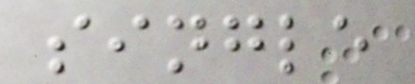single
